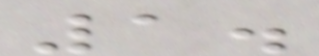1.
